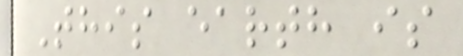This earth is
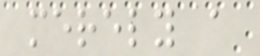merely a
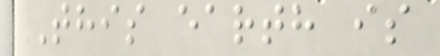This earth is
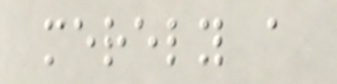merely a
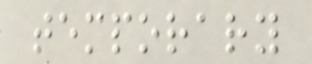temporary
